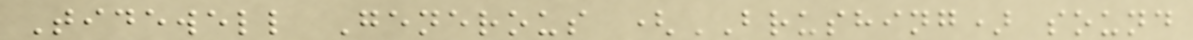Tidewell Generous (BRUSHING) sound
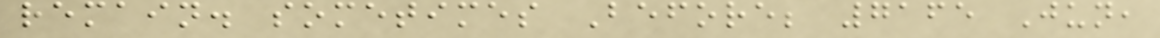remain. sometimes Before; 7165 Jun,
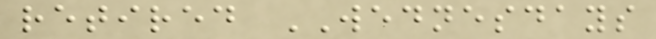retired WEDNESDAYS
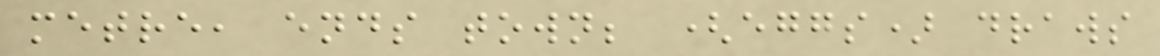metre, ends town; (eggs) draws
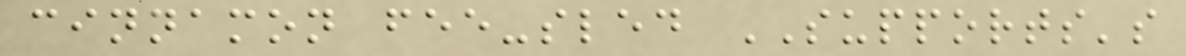cinnamon fee-sled SUPPORTS's
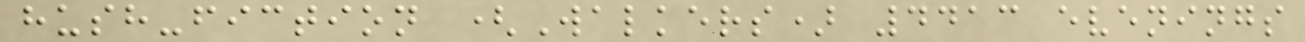hush-fiction (Walkers) 4413 evenings
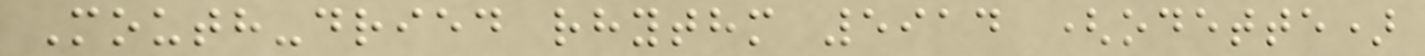Mouth-dried rhythm 5914 (odette)
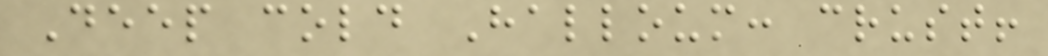Deep cold Halloum: crust!
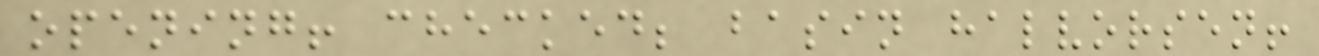opening! checked; basin halvorsen!
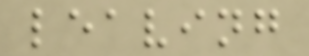leaving
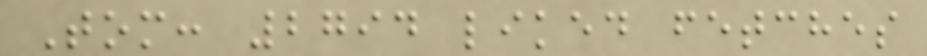Tom: 2794 liked fetches
